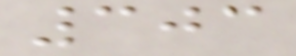303
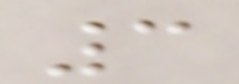3
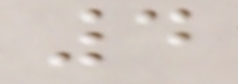4
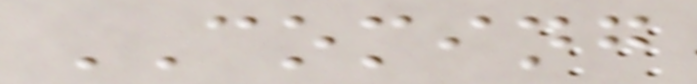COMING
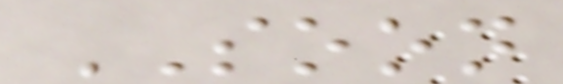SOON
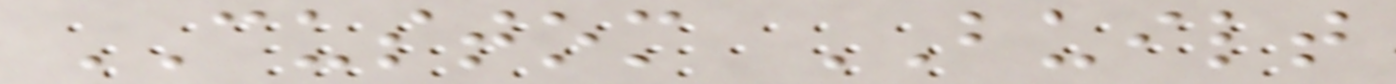CUSTOM BUILT
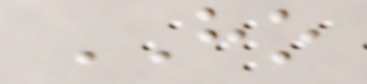HO
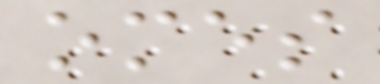omes
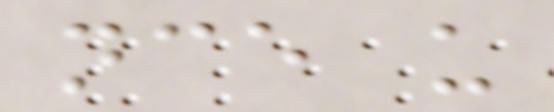nce u
